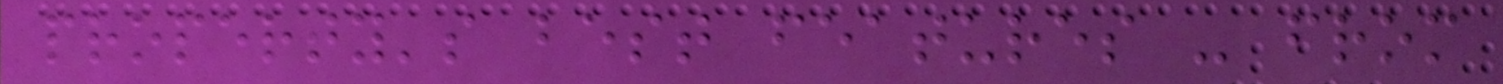property's best features - from
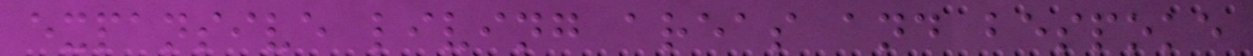expansive living areas and bespoke
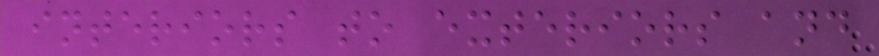interiors to exteriors and
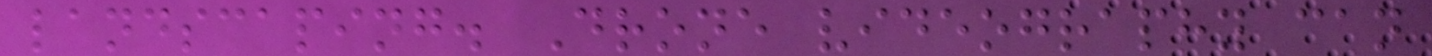landscaping. Drone videography can
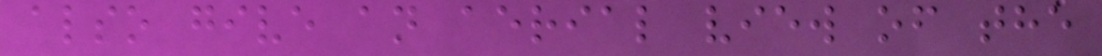also give an aerial view of the
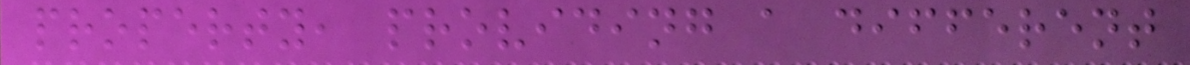property, providing a different
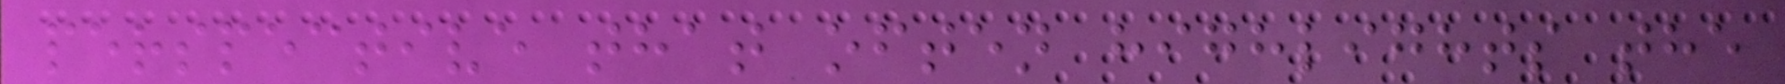perspective that often highlights the
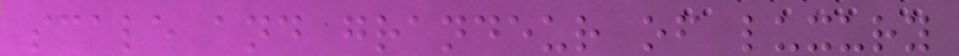scale and grandeur of luxury
